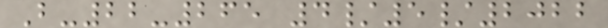B-22-265 4/5/2022
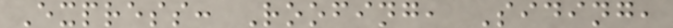Express: Roofing, Siding,
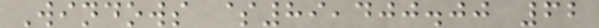Windows $89,400.00 62
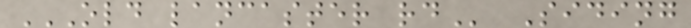OLD LANCASTER RD Siding
